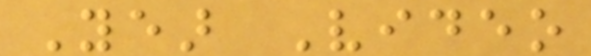Year Video
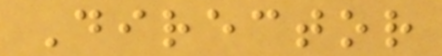Director
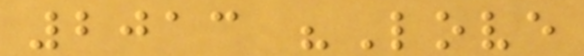2013 "Love
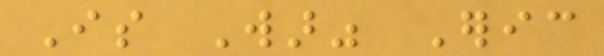Is War" Eric
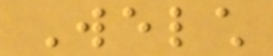Welch
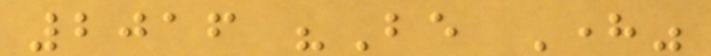2016 "Be Here"
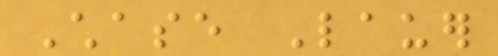Chase Lauer
